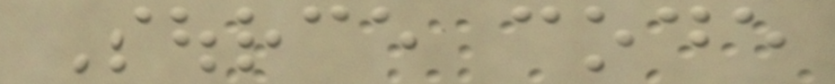Source code
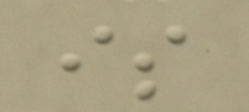is
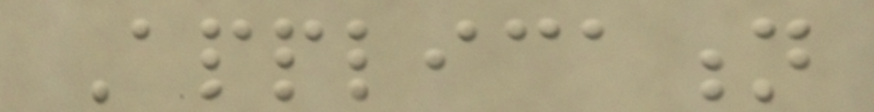Application
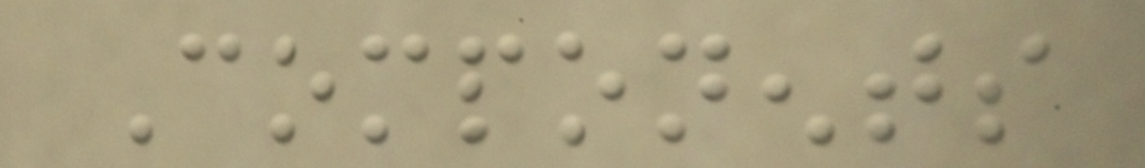Components
